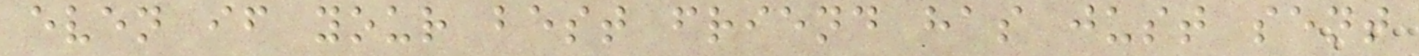even if your best friend has just sent
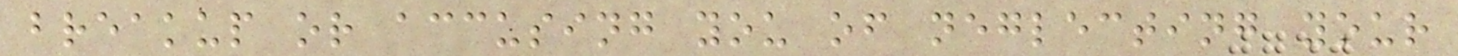breakup or accusing you of neglecting your
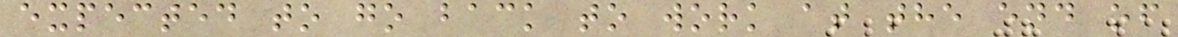expected to go back to work at the end of
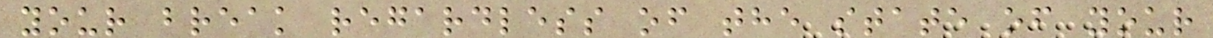your break regardless of the state of your
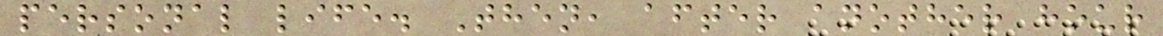personal life. Then, after another hour
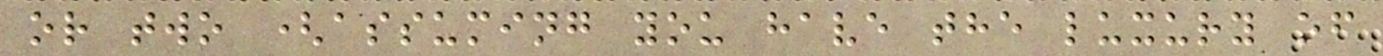or two (assuming you have the luxury of
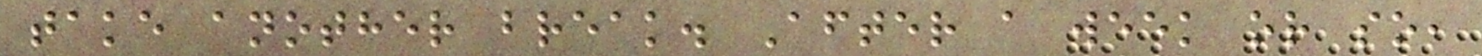take another break. After a week or so,
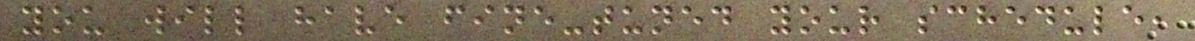you will have fine-tuned your schedule,
